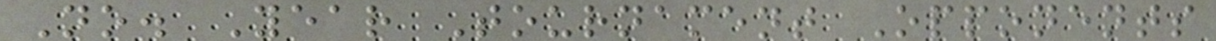No. Year Tournament Opponents
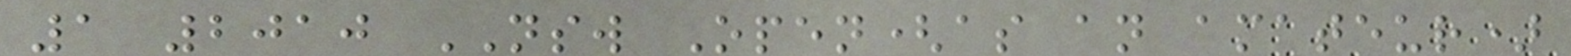1 2010 NSW Open(as an amateur)
